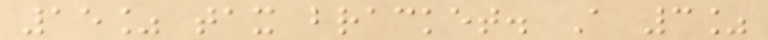15% tax bracket. A 3%
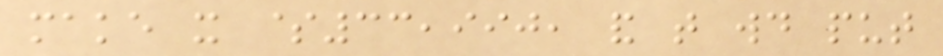make it $33,990, and that would put
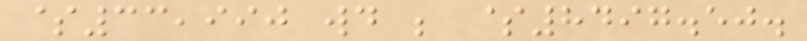$33,990 would be $8497.50.
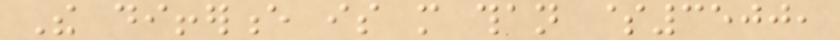The difference is more than $3500,
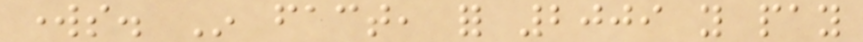works. In fact, for 2009 you pay
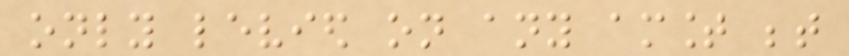only levied on any amount between
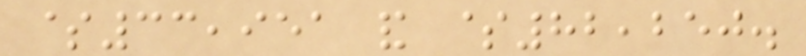$33,951 and $82,250.
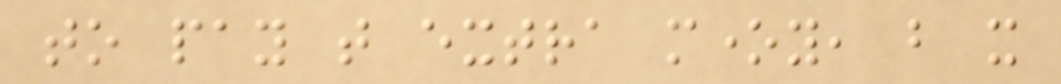to pay that extra money, but it
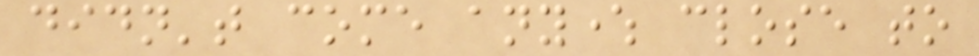didn't come anywhere close to
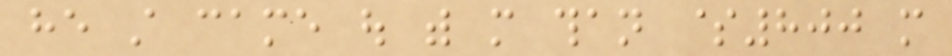he still came out with more than $800 more
